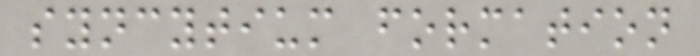syncytium formation
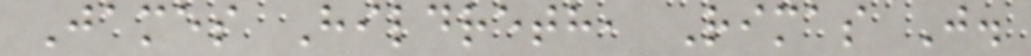James Hildreth, Rimas J.
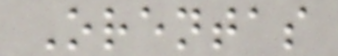Orentas
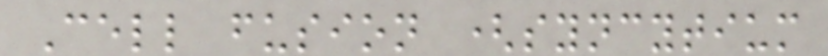Cell fusion (syncytium
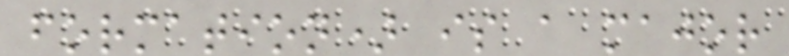formation) is a major
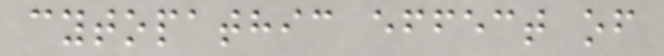cytopathic effect of
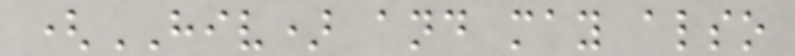(HIV) and may also
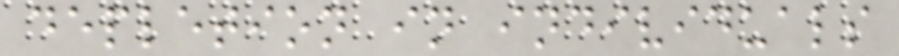depletion in individuals
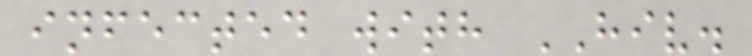infected with HIV.
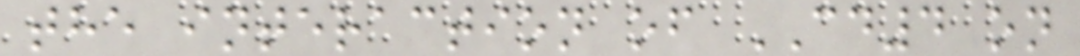the interaction of CD4 on
